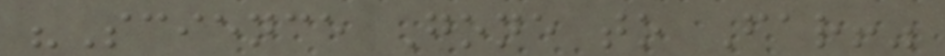"Science Gone to Far!"
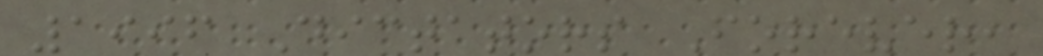1996 Dictators Forever,
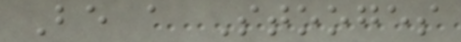Be a Stooges
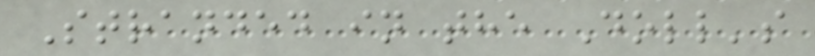Stranded in the Doll's
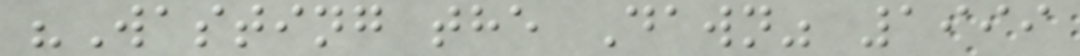"Wasting the Dawn" 1999
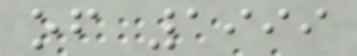of 1999
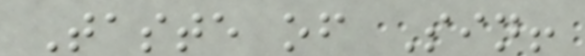Taste of Sin!
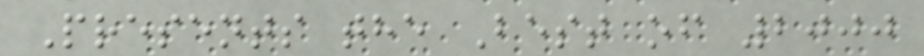Presents the Best of 2000
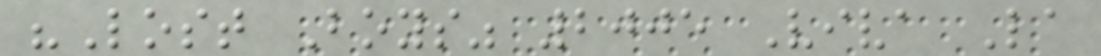"Lost Boys" 2005 Viva La
